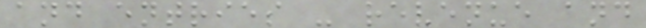and entries - revenue and
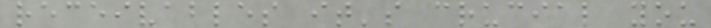receivables it's crucial you
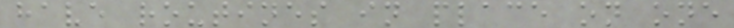have routines in place on one
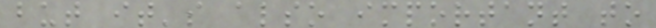but it's also important to
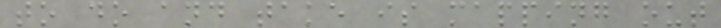to do and take is mapping out
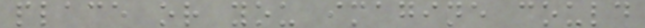place or you imagine could
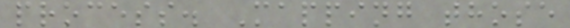process. Mapping those
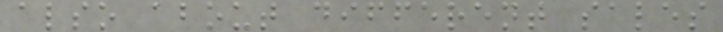also about different sales
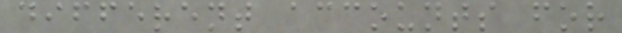different accounts for
